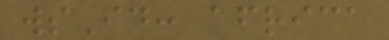wsId: africa
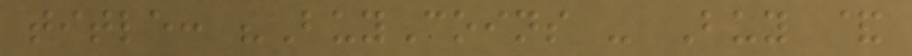title: "BuyCoins - Buy &
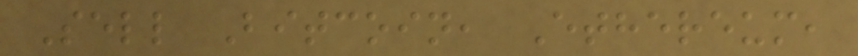Sell Bitcoin, Ethereum,
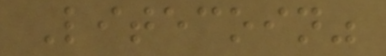Litecoin"
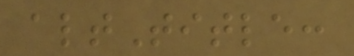altTitle:
